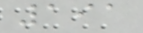191
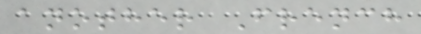another French
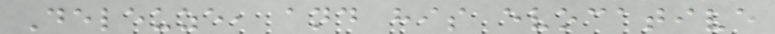Deleuze, and his evocative
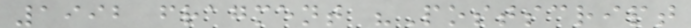1992 fragment "Postscript
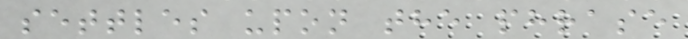settles upon the phrase
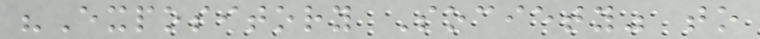"Expository Society" to
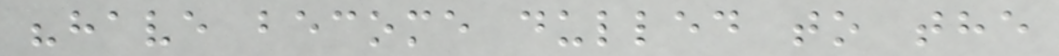"have become dulled to the
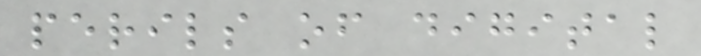perils of digital
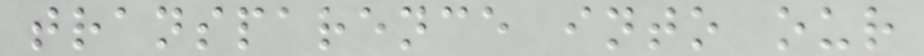transparence into our
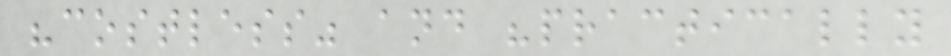"costless" and "practically
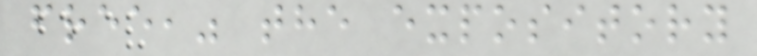free," the expository
